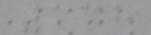138
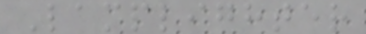Lamplighter
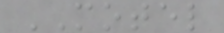MOTEL
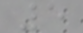5
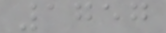1757
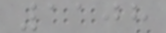1108
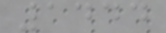1444
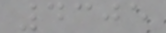4305
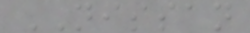NISSAN
